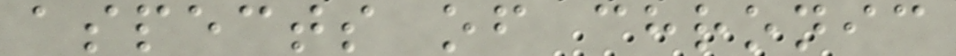aspects of chronic
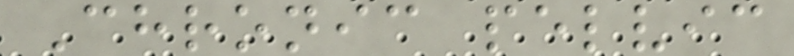Chronic pelvic
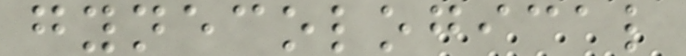gynecological
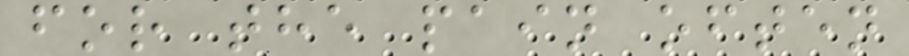for the pain often
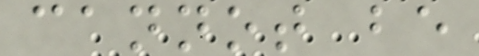cannot be
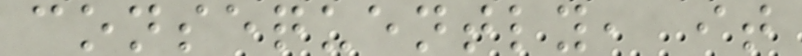consequently, it
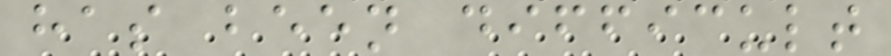has been difficult
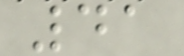41
